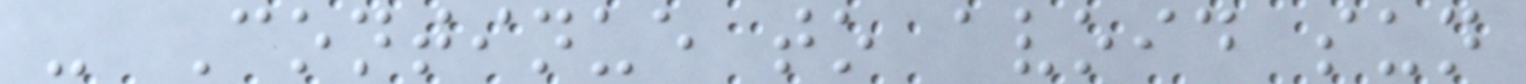- Continue to avoid sun
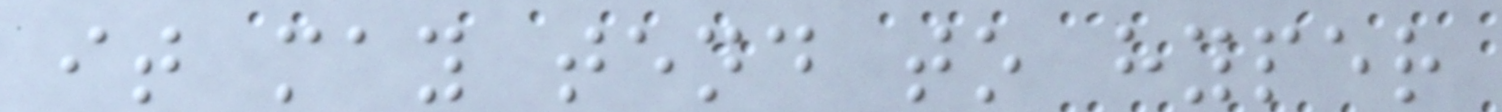it may tend to hyper
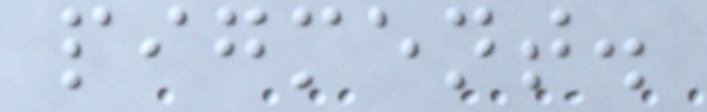pigment.
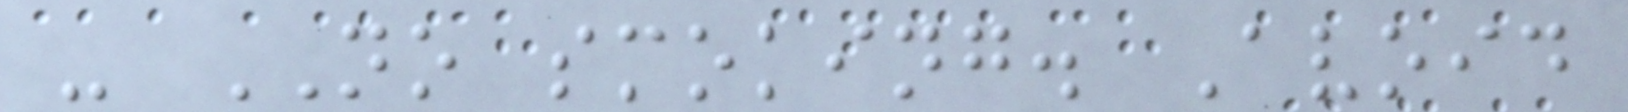- NO smoking. Avoid
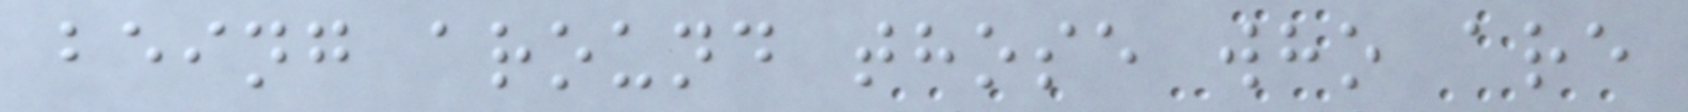being around those who are
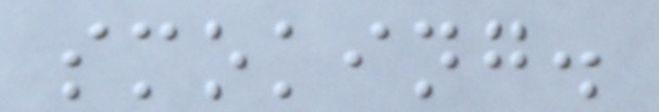smoking.
